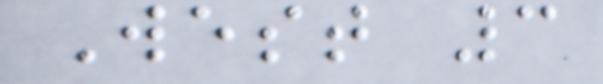West 3
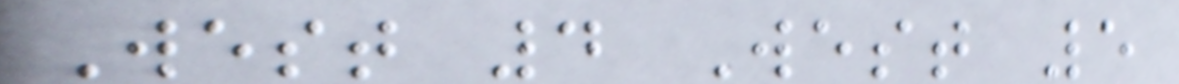West 4 West 5
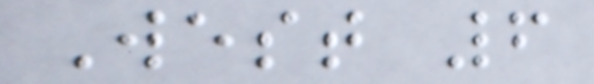West 6
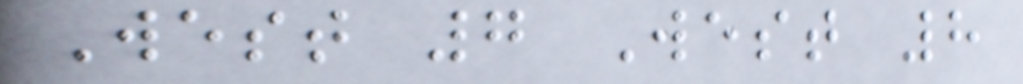West 7 West 8
